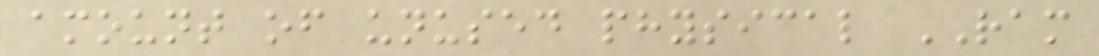amount of unused physical RAM
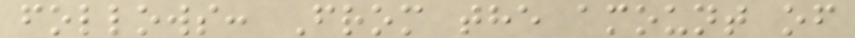follows: From the amount of
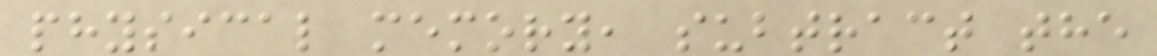physical memory, subtract the
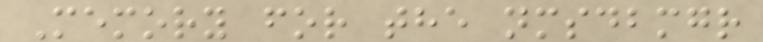Memory for the nmsdbmgr
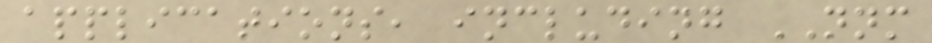applications, including NNM
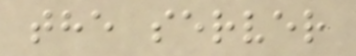the server
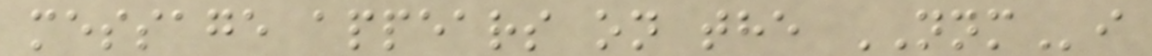message appears on the NNMi
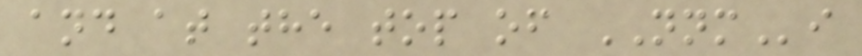and at the top of NNMi
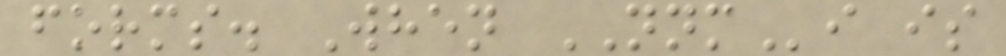forms. When NNMi is
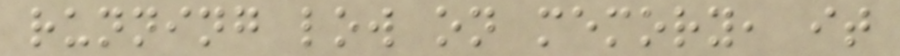running low on memory, it
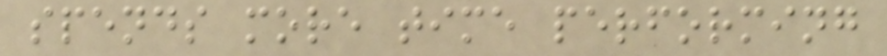spends more time performing
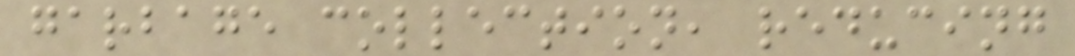garbage collection, reducing
